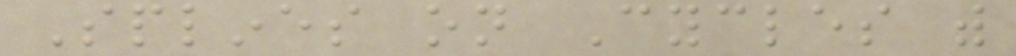Splines on Cycles with
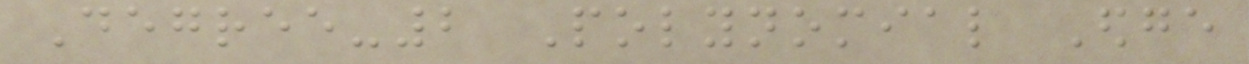Degree-2 Polynomial Edge
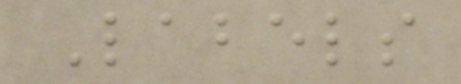Labels
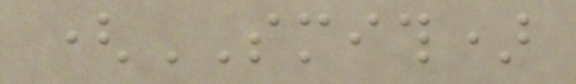(SMITH)
